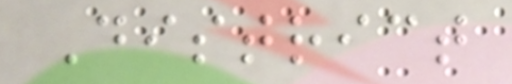District
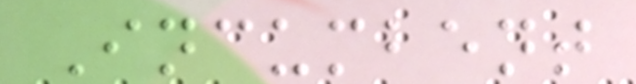Incumbent
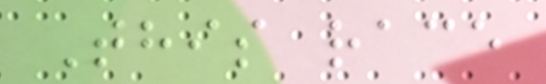This race
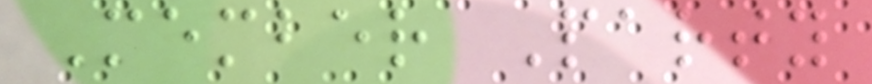Member Party
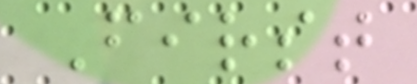First
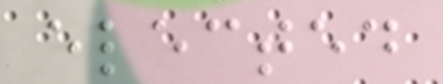elected
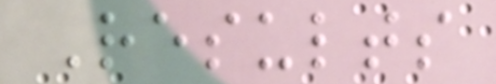Results
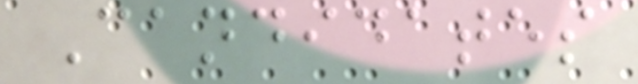Candidates
